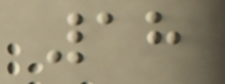18
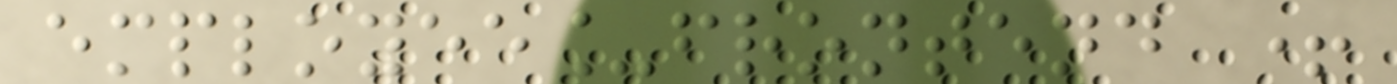employee_frontend +
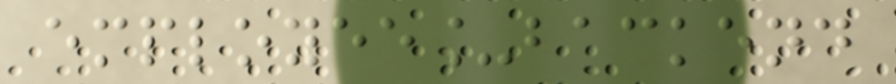employee_backend
